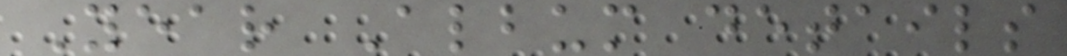Year Album details
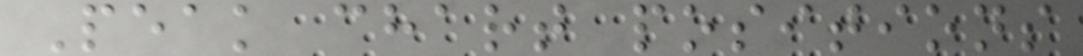Peak chart positions
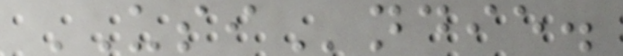USIndie.
